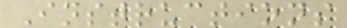Instructions
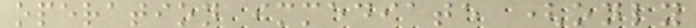operation immediate (only
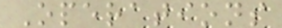Operations
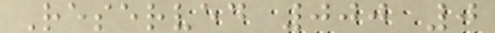Reserved 000 0
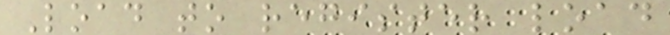Load to register load
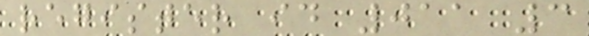register id 011 3
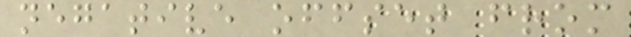negative offset from
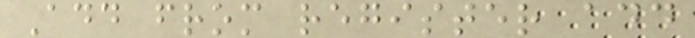Add from register add
